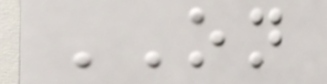ON
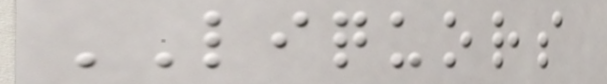LIQUORS
